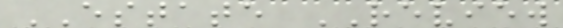ESTATE REVIEW
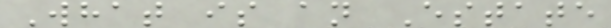What is an Estate
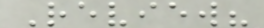Review?
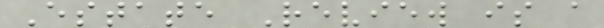Estate Review is a
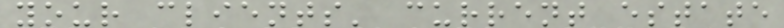your clients' current estate
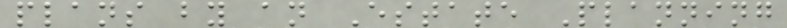plans by an Estate Planning
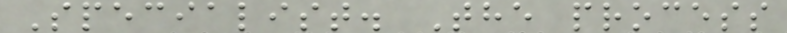Specialist. The process
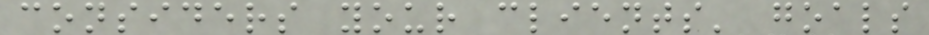considers your clients' goals
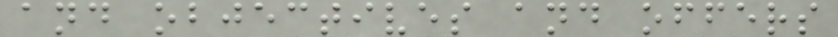and objectives and offers
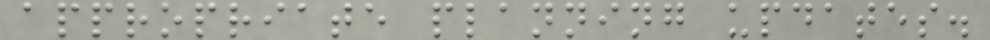appropriate planning updates.
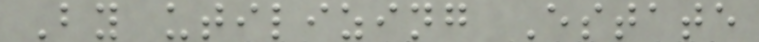By utilizing Estate
